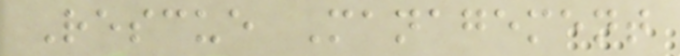Rescue Management
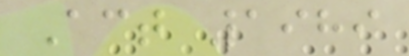Act 1989
